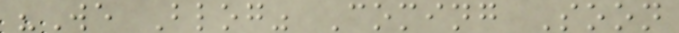"We Blog" Coming Soon
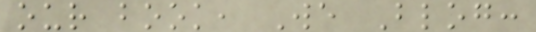our book, We Blog:
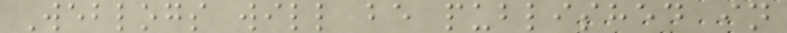Weblogs will be published in
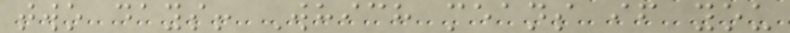two days! Which means if you
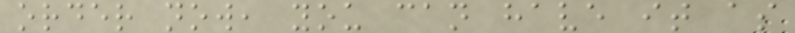order now, you can have it as
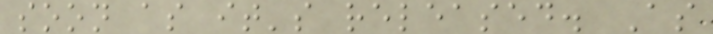soon as it's released. As
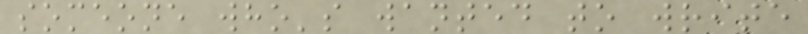someone who's wanted to write
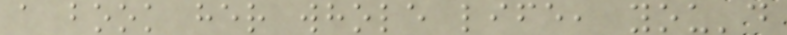a book her whole life, you'd
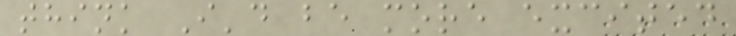think I'd be more excited
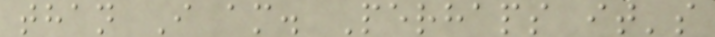than I am. Perhaps it's
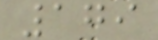179
